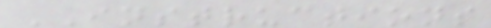INSTRUCTIONS
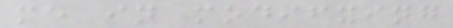me in modifying
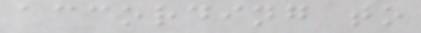according to
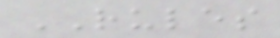RULES
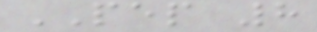PEP 8
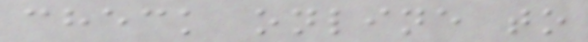check online to
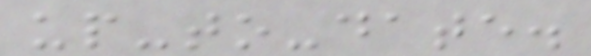up-to-date.
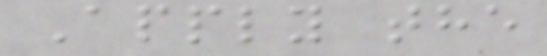Apply the
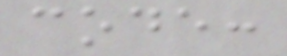code:
